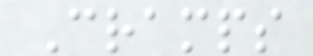Cramps
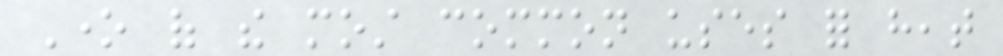One of the most common uses for heat
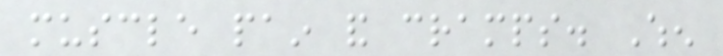muscle pain and cramps. When
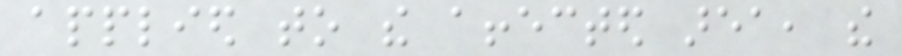applied to the affected area, the
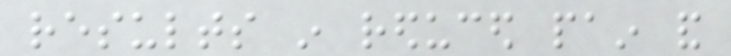results in reduced pain and
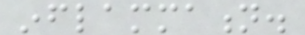inflammation.
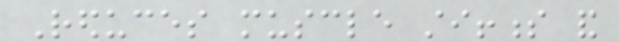Reduces muscle stiffness and
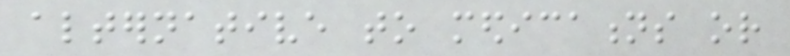alternative to medications or
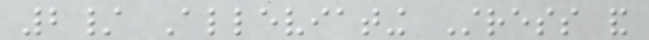2/ Alleviating Stress and
